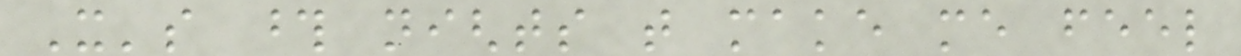It's those nights that make me feel
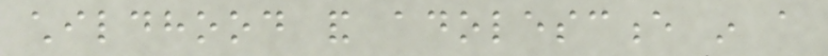childhood and adolescence in a
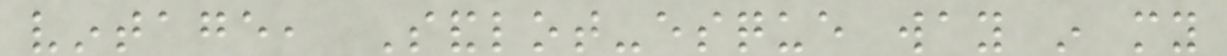vintage, Sandlot-esque way in my
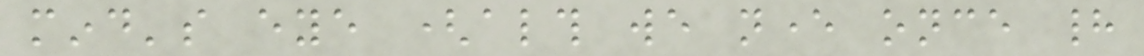mind's eye (although we never once had
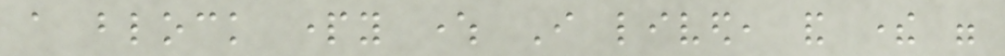a block party where I lived, and there were
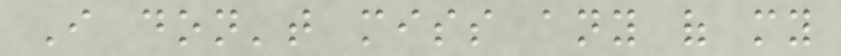I don't miss any of my
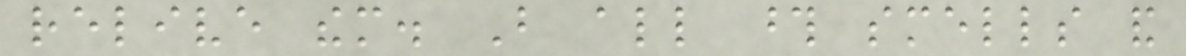relive them. But all those smells and
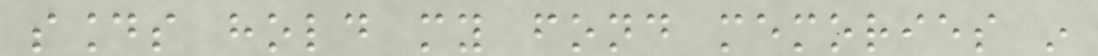sounds hold my fond memories in
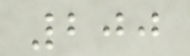200
